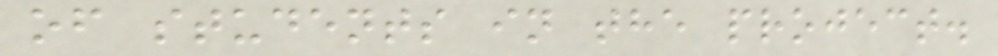of students in the project.
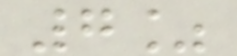7%
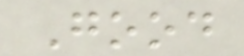Good
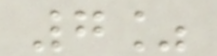7%
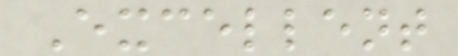Excellent
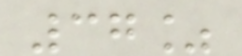37%
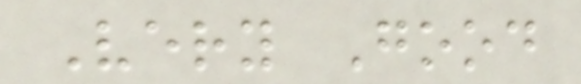Very Good
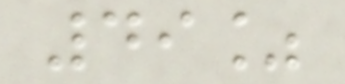49%
